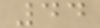44
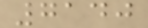7140
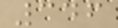346
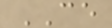CE
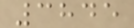3845
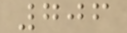706
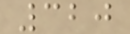320
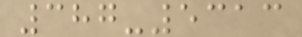387-5313
